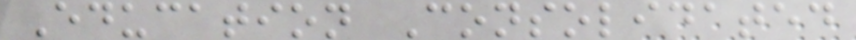Education Consolidated
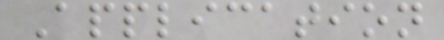Application
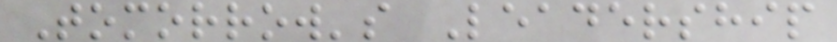Tomorrow's Leadership
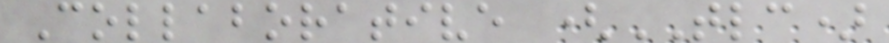Collaborative (TLC)
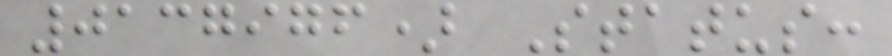0137976) Status:
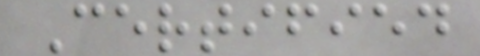Certified
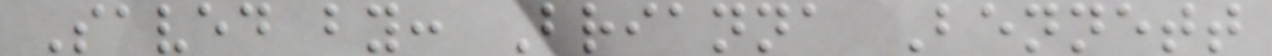Saved by: Brianna Bennett
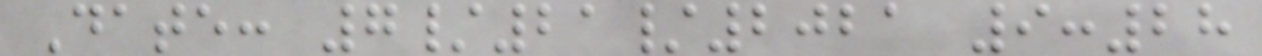Date: 7/21/2021 9:28
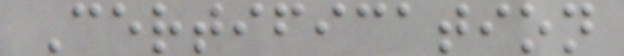Certification
